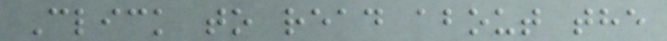Click to read about the
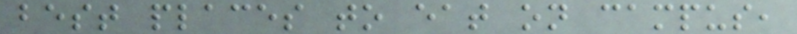best places to eat on campus,
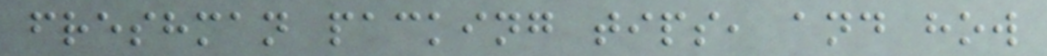freshman packing tips, and how
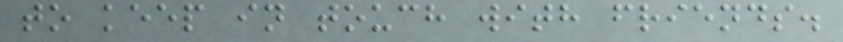to keep in touch with friends.
